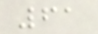61
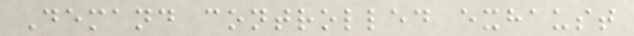Demand controlled exhaust
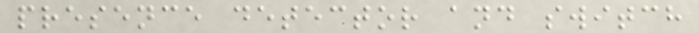presence detector and switch
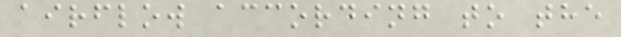airflow according to the
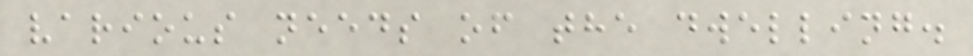various needs of the dwelling.
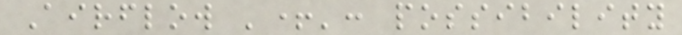Airflow '+': possibility
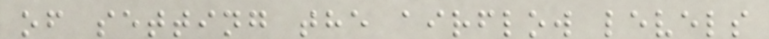of setting the airflow levels
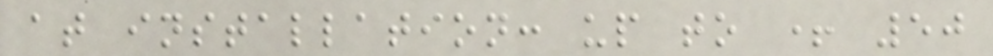at installation: up to + 50
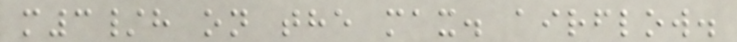m3/h on the max. airflow.
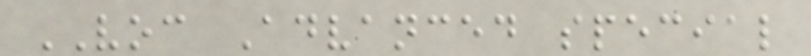VOC Advanced special
